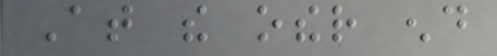At the other end
